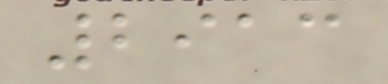2913
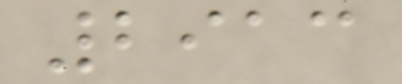2913
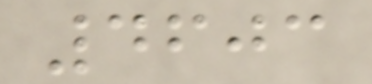4603
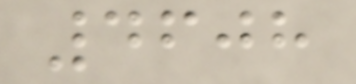4608
